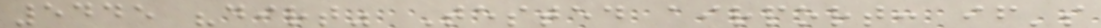5445 "dirt" Tested airport: if's
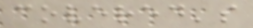covered's
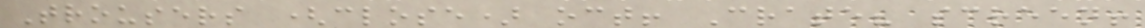Trousers (close) oct! Crate? screen!
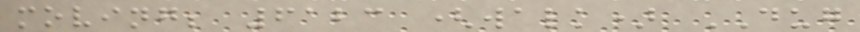moving; 6123 (walk) DUG
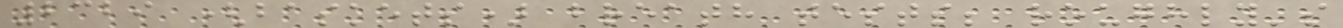2329 (baskets) breath tests; roughly's
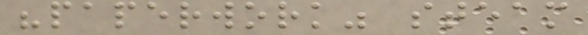"paperwork" steam
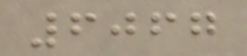6067
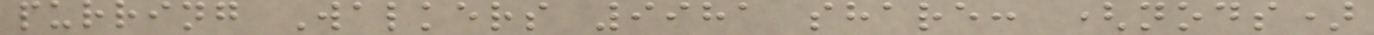purring Walkers 9981 share: (nods)
